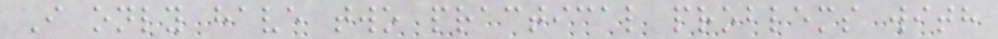I only have two practical problems with
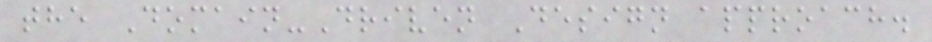the Domain-Driven Design approach.
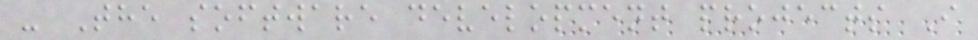- The software development projects I
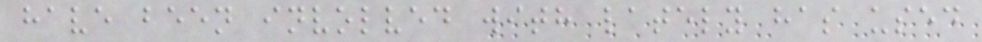have been involved with lately has used
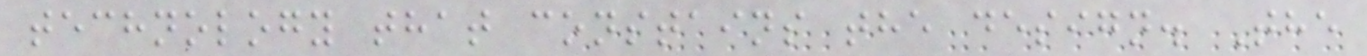technology that constains the design. The
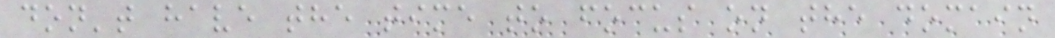don't have the time to focus on the domain
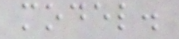model.
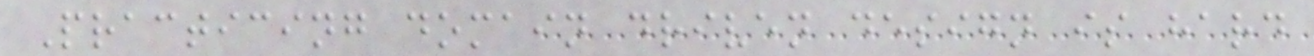Practicing domain driven design is hard
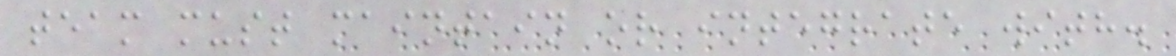team must maintain or integrate with.
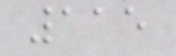115
